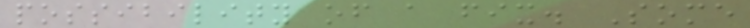possibility of a fix. Some
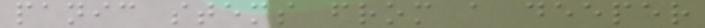panic stems from a deeper
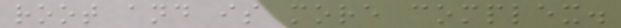root and is more complex.
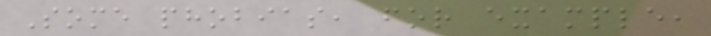Some phobias, for example,
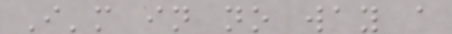I'm in no way a
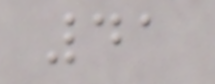41
